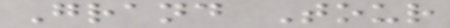Grand Tour
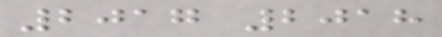2017 2018
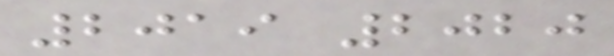2019 2020
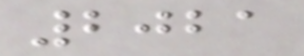2021
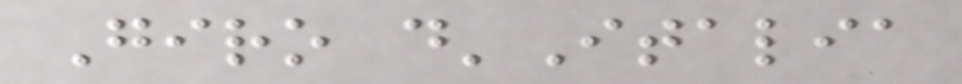Giro d'Italia
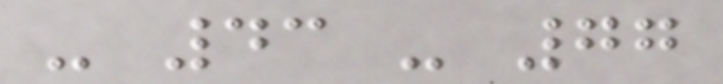- 43 - 77
